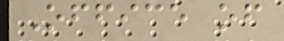Office of
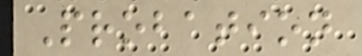Probation
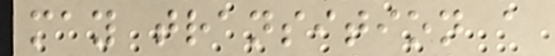may transition a
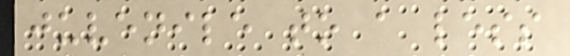juvenile to a less
